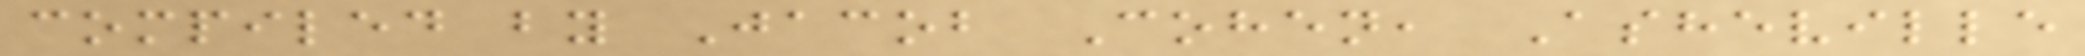compiled by Jacob Cohen, Asheville
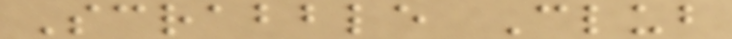Scrabble Club
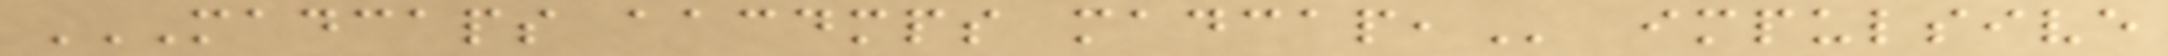MADCAPS AACDMPS MADCAP, impulsive
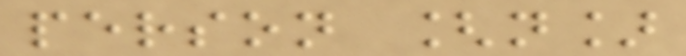person [n]
